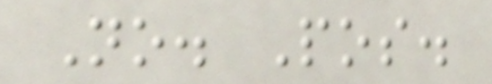No. Pos.
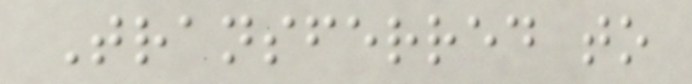Transferred to
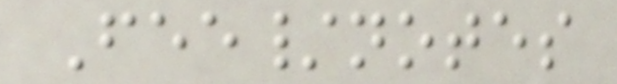Fee/notes
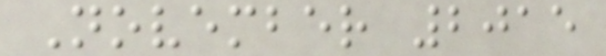November 2015
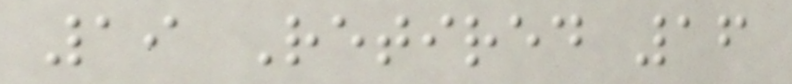19 Retired 16
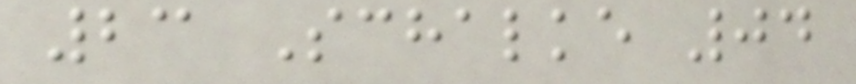23 Schalke 04
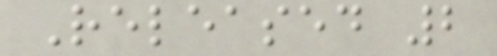Released 2
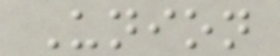Union
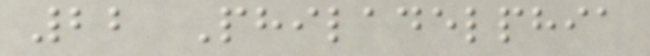22 Philadelphia
